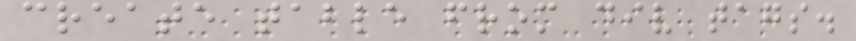create table from div tags.
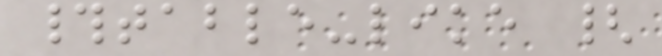#table-like {
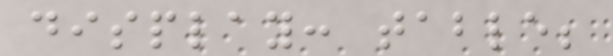display: table;
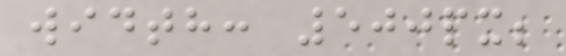width: 500px;
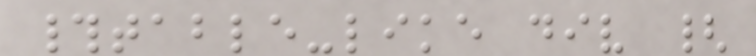#table-like div {
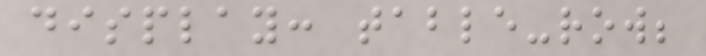display: table-row;
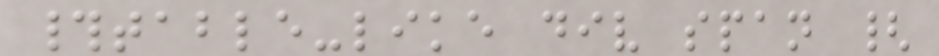#table-like div span {
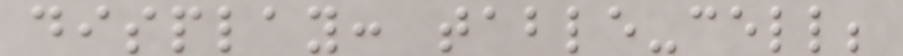display: table-cell;
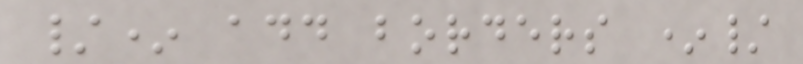/* add borders */
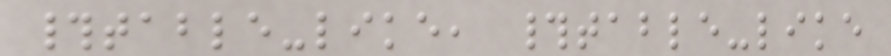#table-like, #table-like
